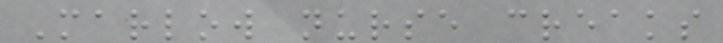Marlow nurse creaks
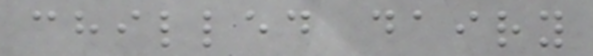chilled dairy
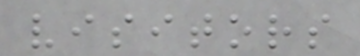visitors
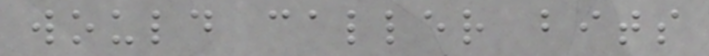would caller bits
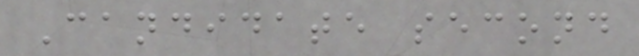Candidate second
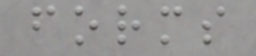forms
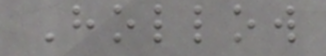Hollow
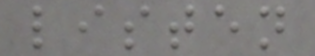listen
